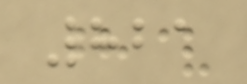821
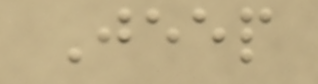Jeep
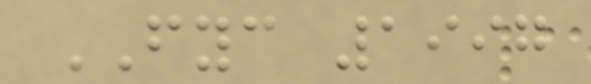FYC 1997
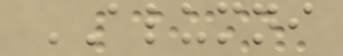ALUMNI
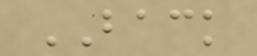BACK
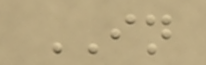IN
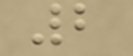2
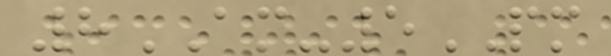8AM-5PM
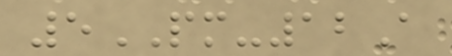5PM-12A
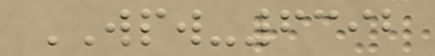WPW-6392
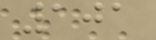101
